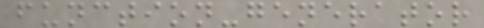function-generator
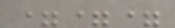===
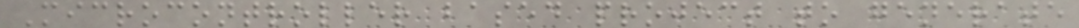Microcontroller based project to generate
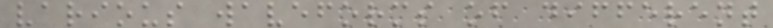various waveforms of different
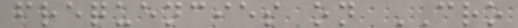frequencies on CRO
